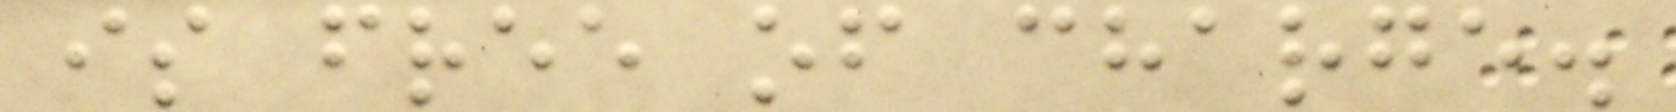is free of charge.
